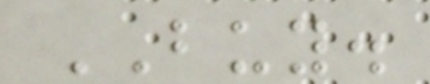BUY.
